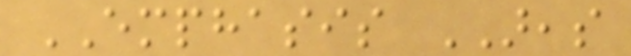EMPHASIS AREAS
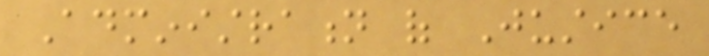Administration of Justice
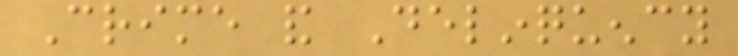Crime and Delinquency
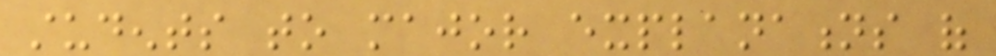students to major explanations of
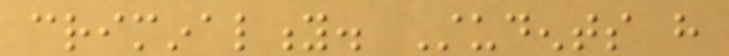criminality. Students have
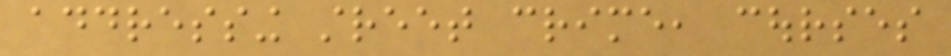addressing street crime, courses
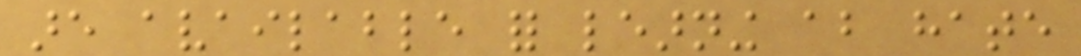are available for learning about hate
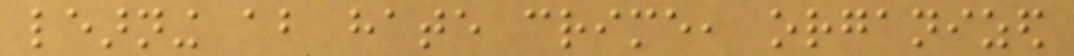learning about hate crime, organized
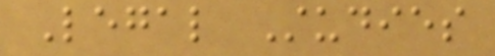Legal Studies
